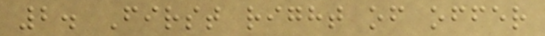2. First right of offer
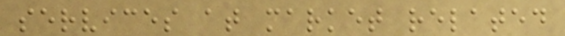services at market related
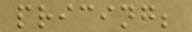pricing;
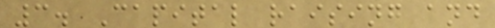3. Capital raising and
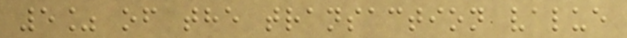5% of the transaction value
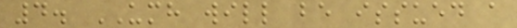4. UMH will be issued a
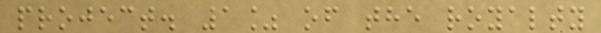project. 1% of the royalty
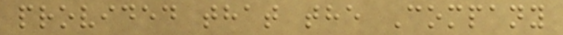provided that the Company
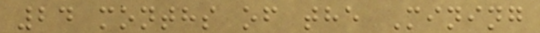24 months of the Mining
